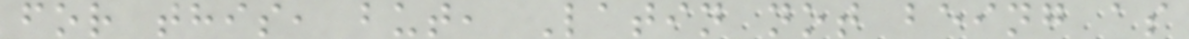for this, but, Latin not being as
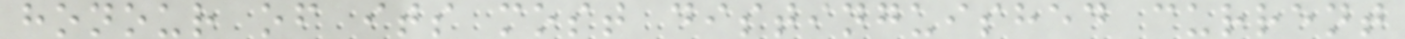honour of its most distinguished current
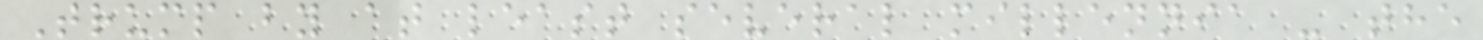Trump by at least several millennia - the
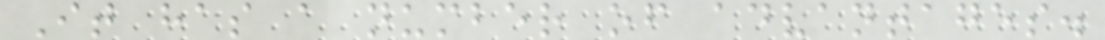It has a number of advantages.
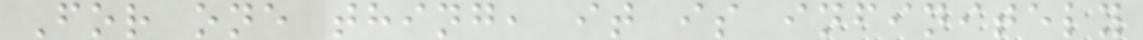For one thing, it is infinitely
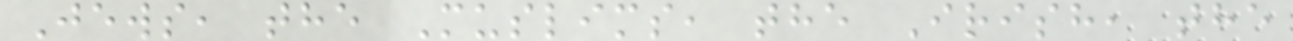Jews, the Muslims, the Irish, the
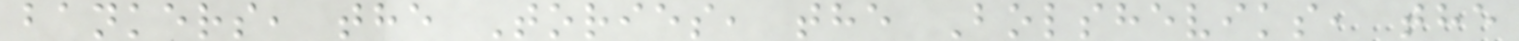bankers, the Tories, the Bolsheviks, the
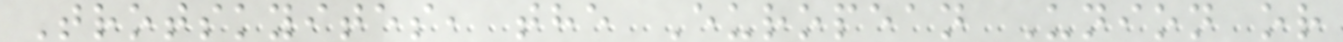Trotskyites, the European Union or
